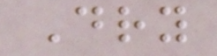Dry
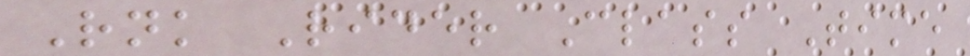Rnk Rider Class Time
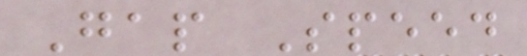Gap Speed
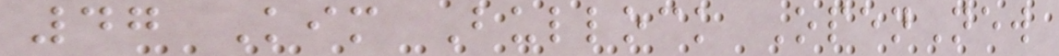47 Kim Bullock OpenNew
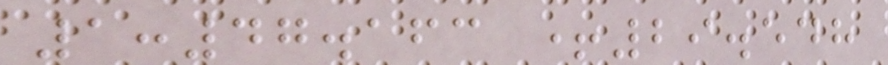1:47.163 +29.548
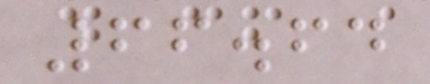66.64
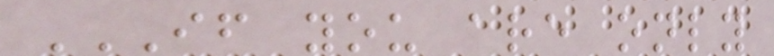IF YOU ARE ONLY
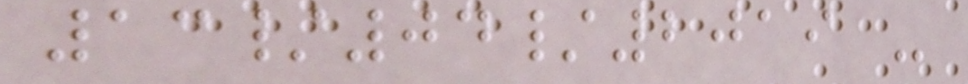13/04/2019 -
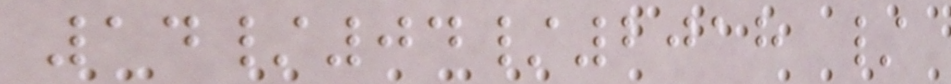14/04/2018 /
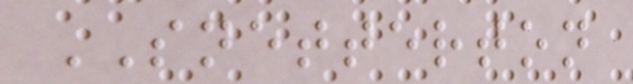SNETTERTON
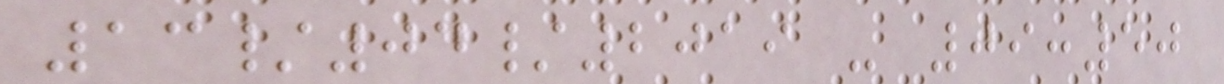13/04/2019 - 09:50
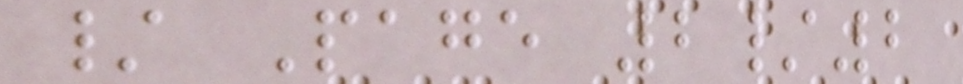/ Page 2/2
